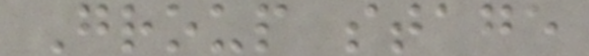Group stage
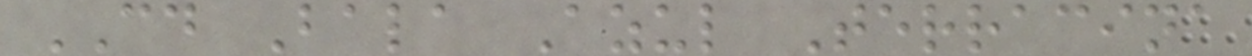CD Bala Azul Terracina
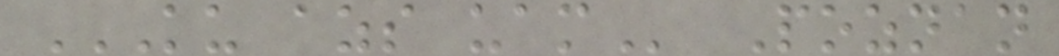KU AZS UAM Poznan
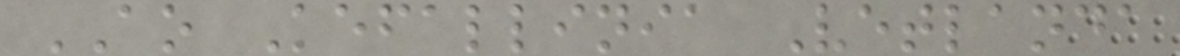AO Kefallinia Vetlanda
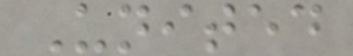United
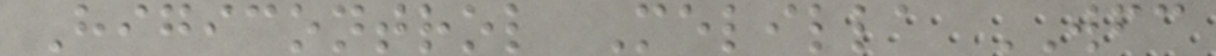Higicontrol Melilla WFC
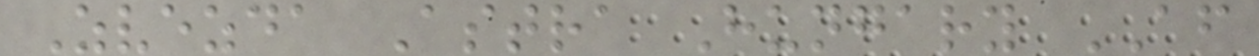Zvezda Astra Hungary AF
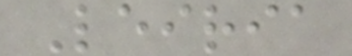Leiria
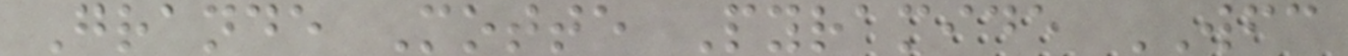Grande Motte Pyramide WFC
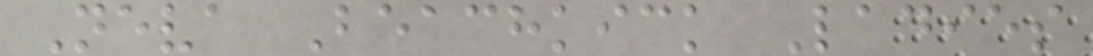Neva Beachkick Ladies
